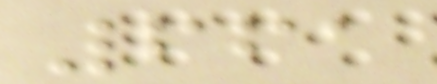661
